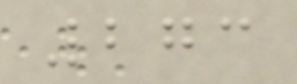273
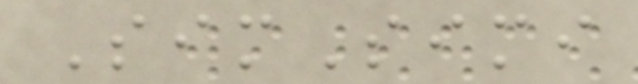SimSimi
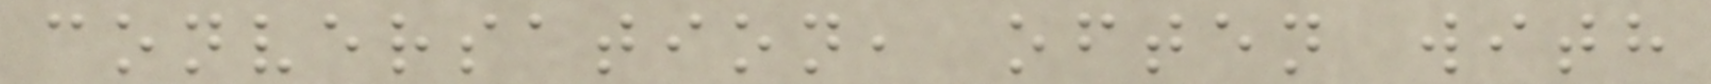conversation, often with
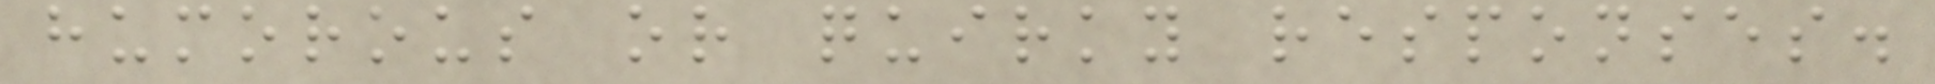humorous or quirky responses.
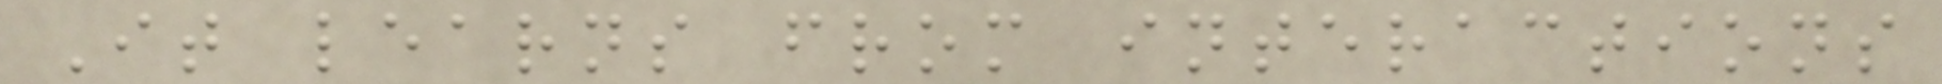It learns from interactions
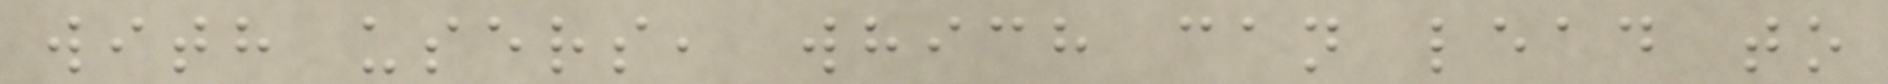with users, which can lead to
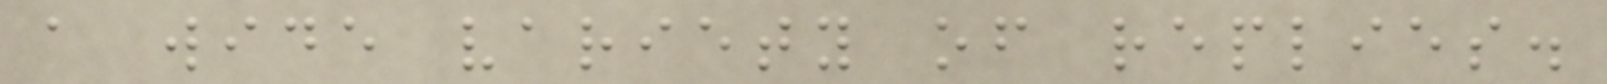a wide variety of replies.
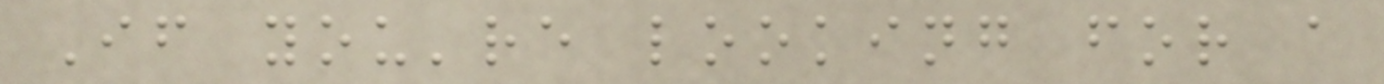If you're looking for a
